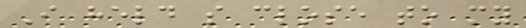I held so close to my
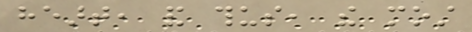heart, and thus, the most
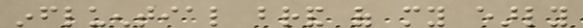influential brand of my early
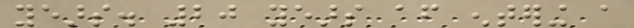years. 20 years after entering a
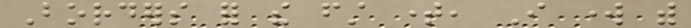Borders for the first time, I work with
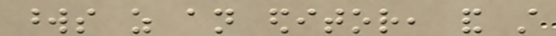words as an editor, and still
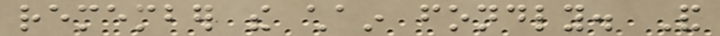remember the chain fondly. And
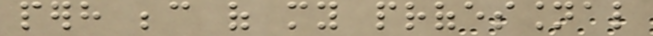perhaps because of my professional
